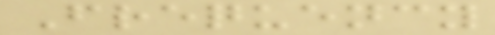Frequency
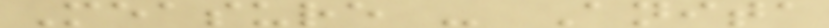Measure - Anita
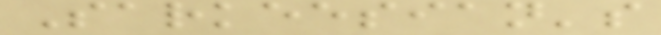Sarkeesian's
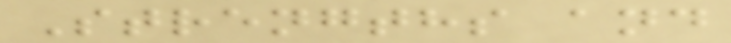Strengths and
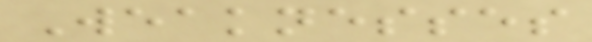Weaknesses
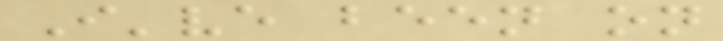I've been on
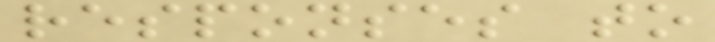responses to
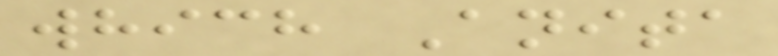which Anita
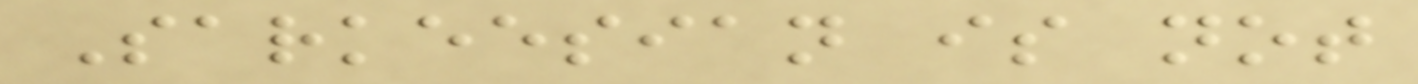Sarkeesian is not
